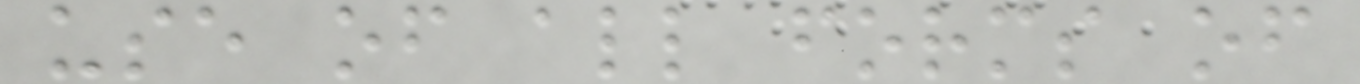use of all forms of
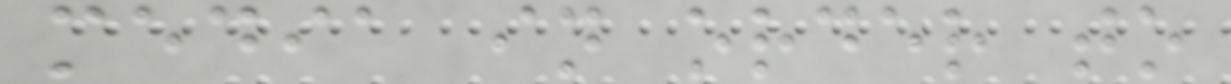media in order to
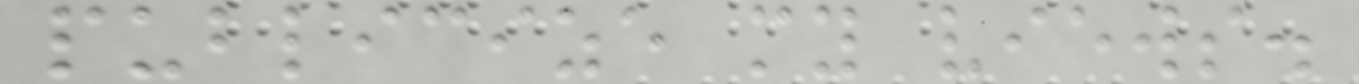publicize my views.
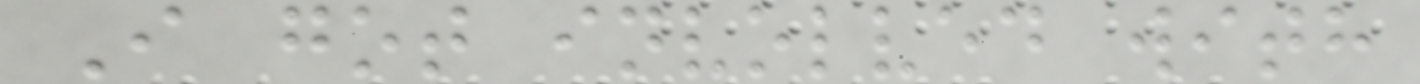I got involved with
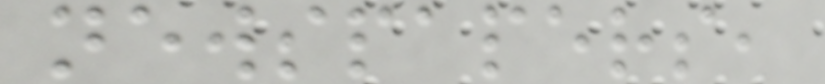newspapers,
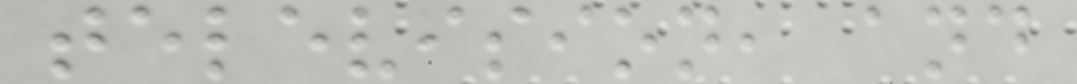television, and
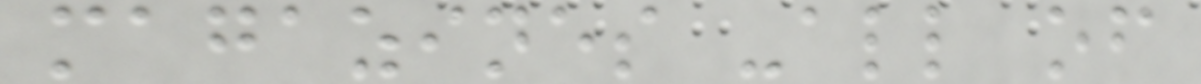magazines -all of
